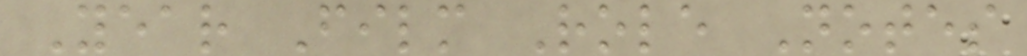Year Film Role Notes
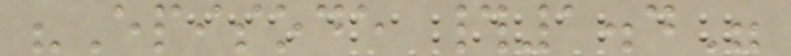"Episode #1.4"
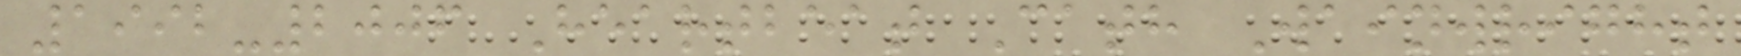1992-2006 Heartbeat Cath Wainwright
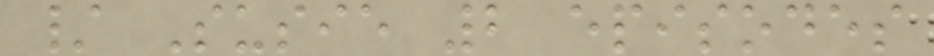/ Susie 2 episodes
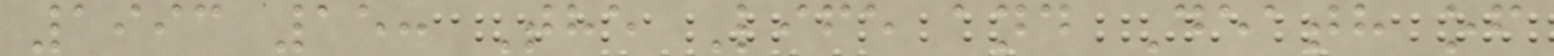1993 15: The Life and Death of
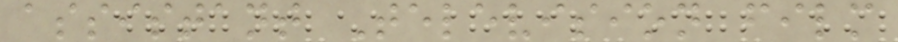assistant Television film
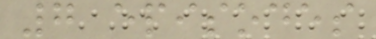7 episodes
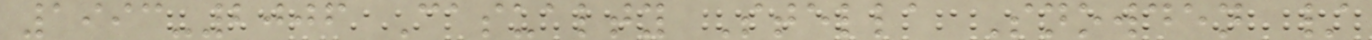1993-2006 Casualty Stella Snowden /
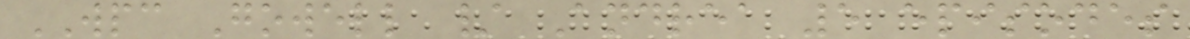WPC Gowell / Andrea 5 episodes
